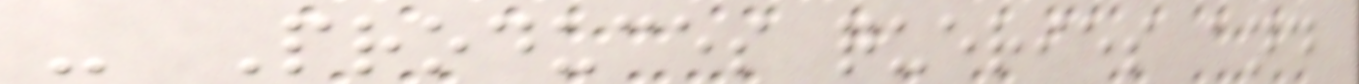- Produces queries and
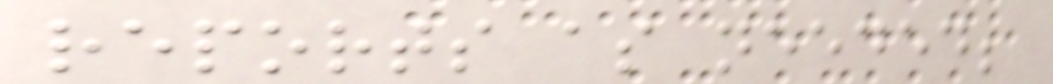reports as needed;
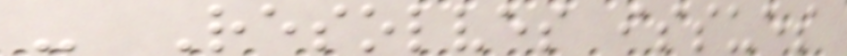- Resolves issues
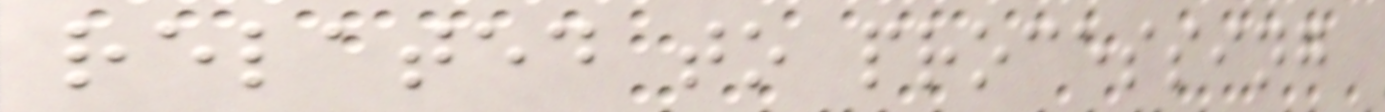related to processing
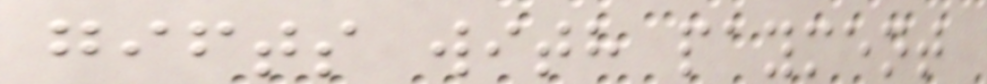gifts with payment
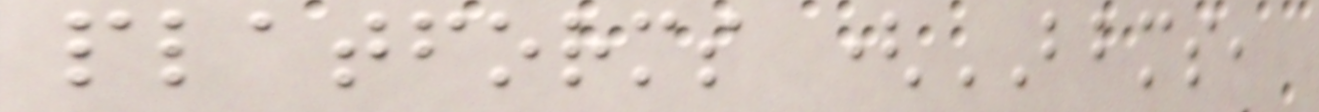platforms (BBMS,
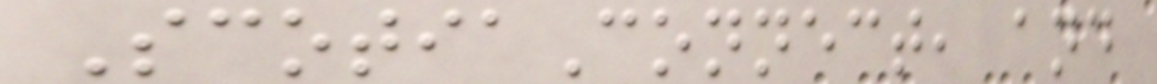ScotiaConnect, and
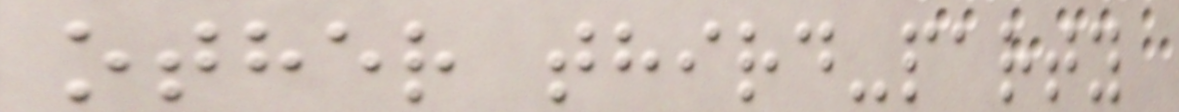other third-party
